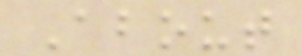About
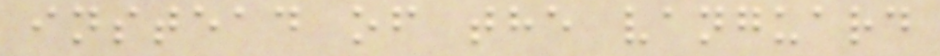instead of the vanguard
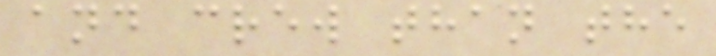and crew than the
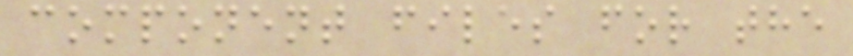component files for the
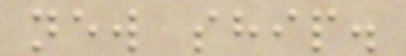new ship.
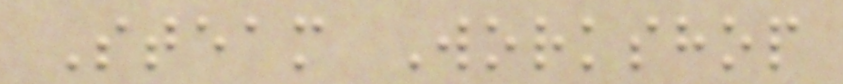Steam Workshop
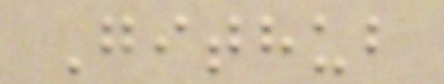Github
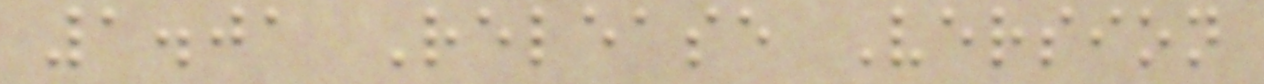1.01 Release Version
